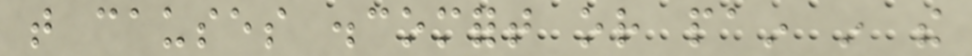that causes discomfort or pain in the
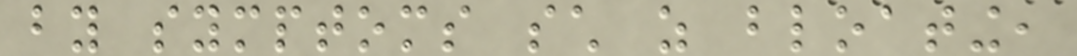by symptoms such as bloating,
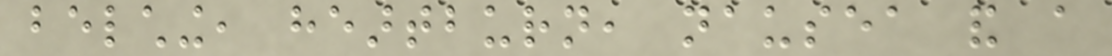belching, heartburn, nausea and a
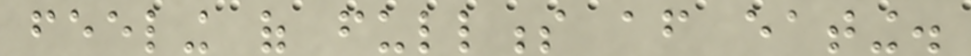feeling of fullness after eating.
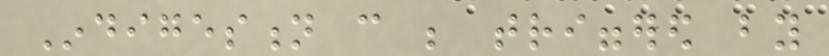Indigestion can be triggered by
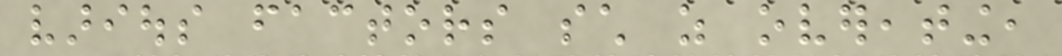various factors such as overeating,
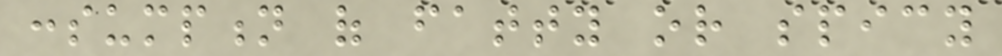consumption of fatty or spicy
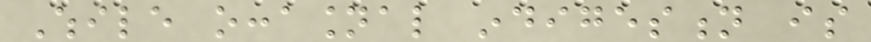While occasional indigestion is
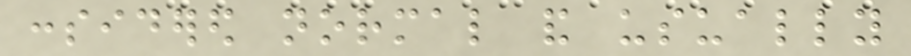considered normal and usually
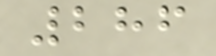286
